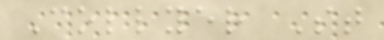Collyer St
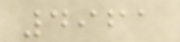4961
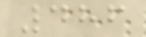486
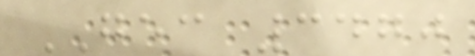GEC 3470
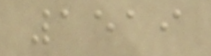1519
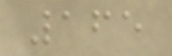165
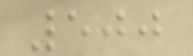500
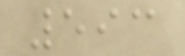593
